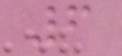6
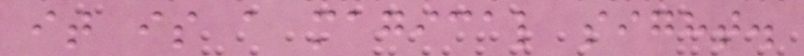it is a magical sight.
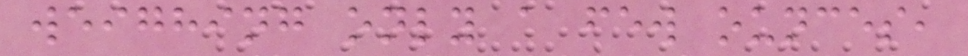weighing only a few ounces,
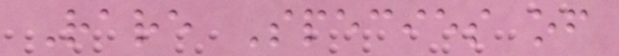Rare Species of
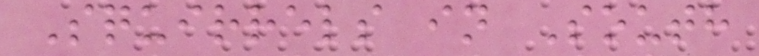Squirrels in South
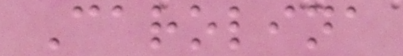Carolina
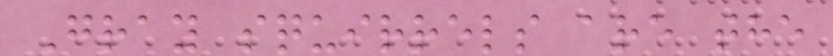Gray squirrels are the
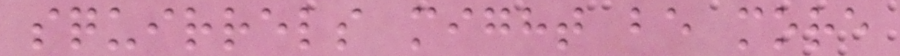squirrels might be more
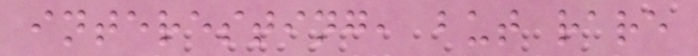interesting, but rare
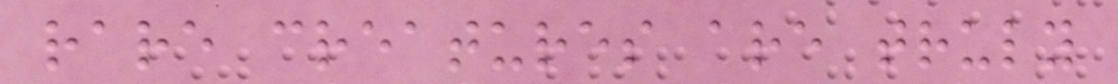rare creatures are truly
